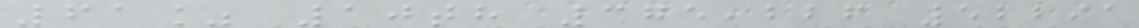61% 10th 375,226 52291
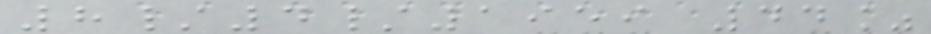8/4/1959 44%
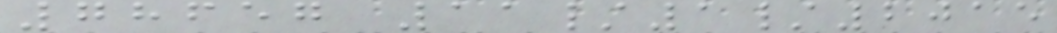78657 11/1/2015
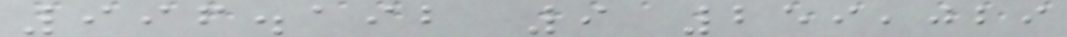996.192 9 259,029
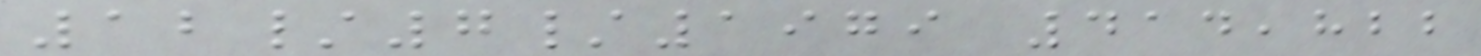12/7/1979 414,822
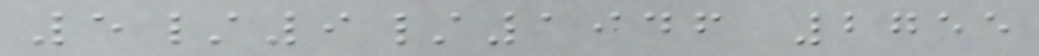5/9/1946 2755
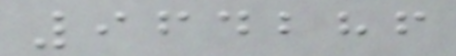964286
